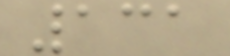131
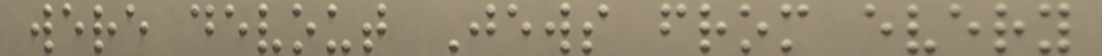were devout Jews from every
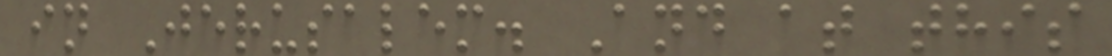in Jerusalem. And at this
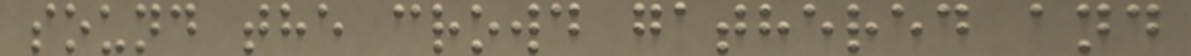sound the crowd gathered and
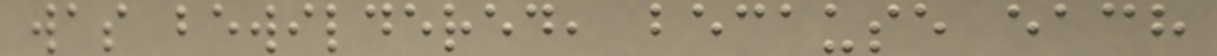was bewildered, because each
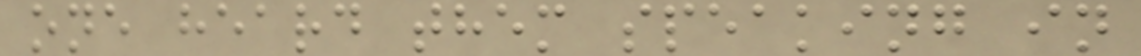one heard them speaking in
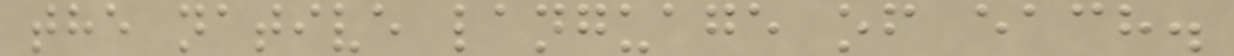the native language of each.
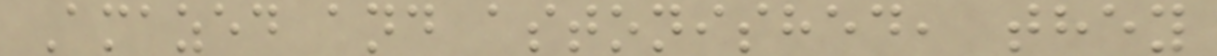Amazed and astonished, they
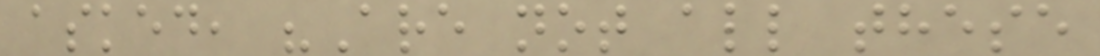asked, "Are not all these
